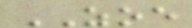ZOE
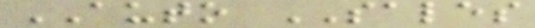AUTO SALES
